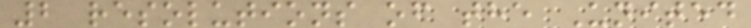2 resolutions of the United
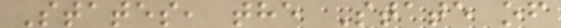States, the State of
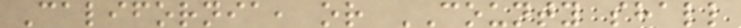California, or COUNTY shall
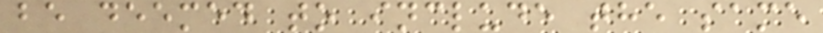be deemed to include the same
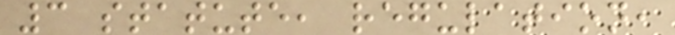3 statute, regulation,
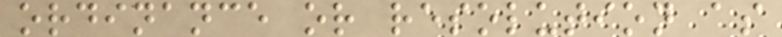ordinance or resolution as
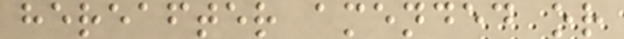hereafter amended or
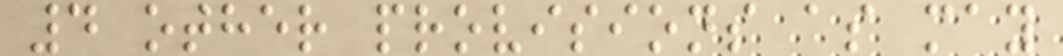4 other provisions as may
